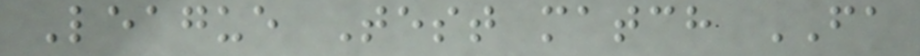League Test match FA
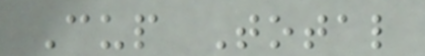Cup Total
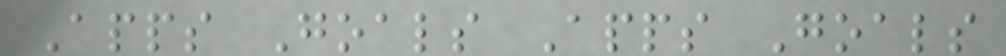Apps Goals Apps Goals
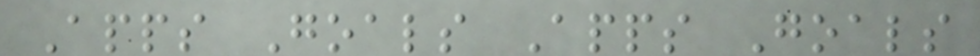Apps Goals Apps Goals
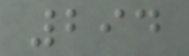294
